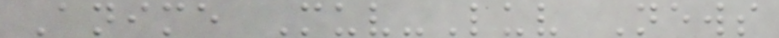Anime Muv-Luv News
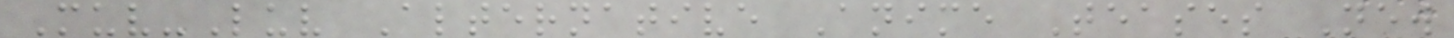Muv-Luv Alternative Anime Teases New
